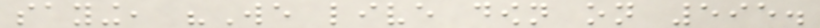saying, "We live down on 595.
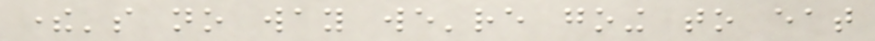there's no way we're going to eat
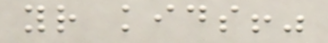your kids!"
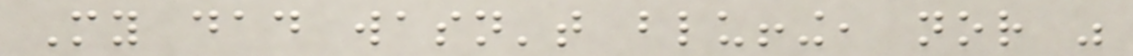My dad wasn't bluffing, nor was
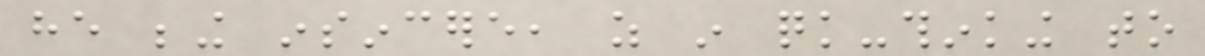he being insincere, as in quick-thinking to
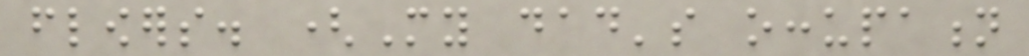flowers. (My dad's occupation
